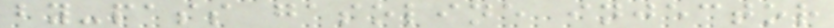by-pass gasoline injector
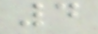4
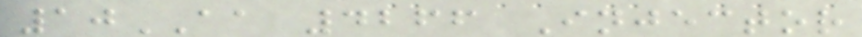10AA 4266 Injector
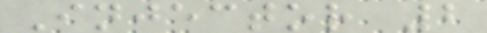Injector 2
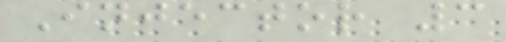Injector 3
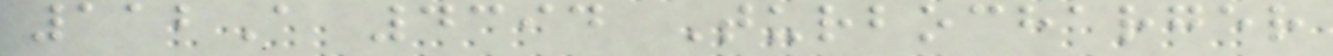112A 4394 Turbocharger
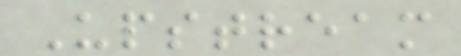Upstream
